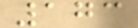173
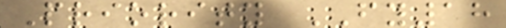Priority FY18
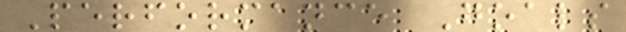Performance Goals
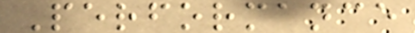Performance
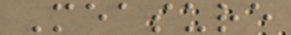Measure
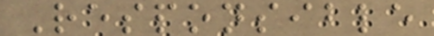Responsible
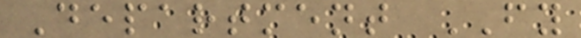Department FY
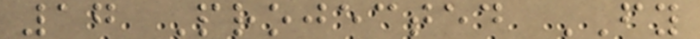17 Projected FY
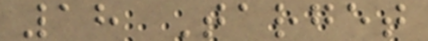18 Target
